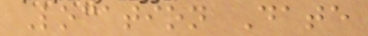Location Date
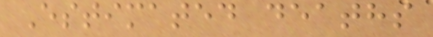Estimated deaths
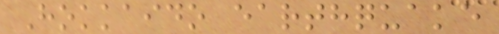Hokkaido earthquake
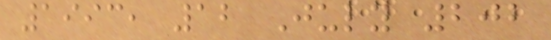1993, 12 July 202
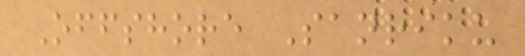Offshore Sanriku
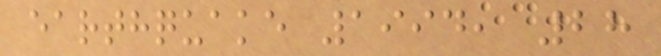earthquake 1994, 28
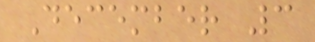December 3
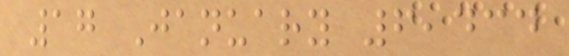17 January 6,434
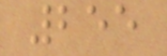255
